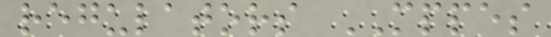regulators MPPES
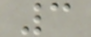3
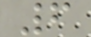6
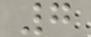7
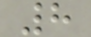8
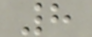8
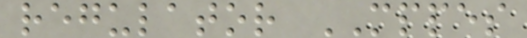regulator MPPES
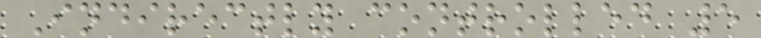Indirectly controlled 5
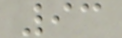93
